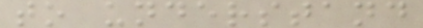to understand
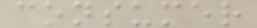consumer
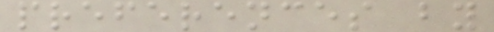preferences by
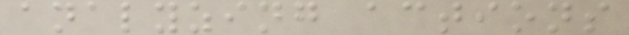analyzing actions
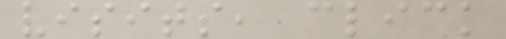visits, click
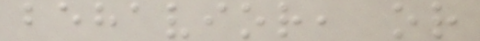behavior, or
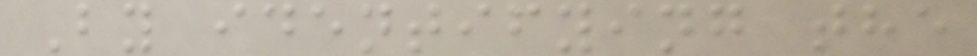By identifying the
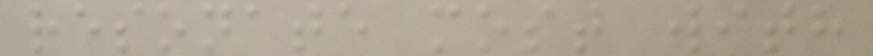resonate most with
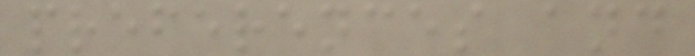preferences and
